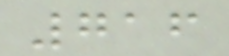716
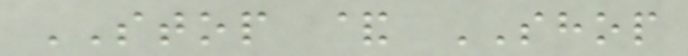STOP & SHOP
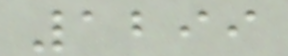1299
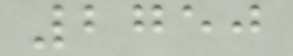2750
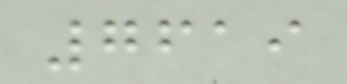7619
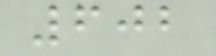602
